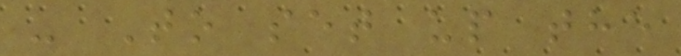- To set up the
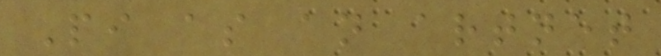Pi as an artnet
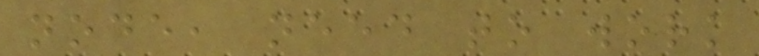node, need to work
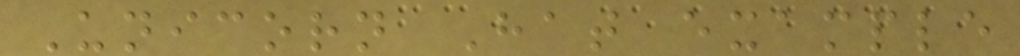Unicorn Hat example
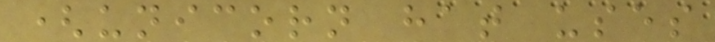(unicorn hat uses
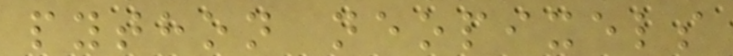python neopixels
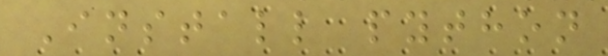Install python
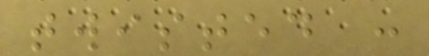twisted :
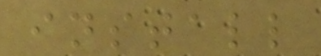install
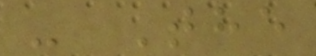- The
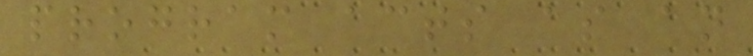program acts as an
